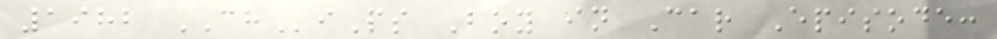1982 CHiPs Boy in Car Episode:
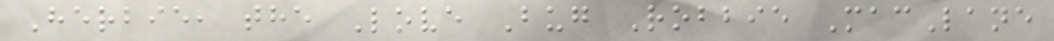Herbie, the Love Bug Robbie MacLane
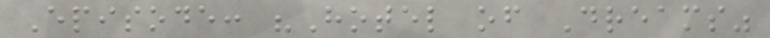Episode: "Hotel of Dreams"
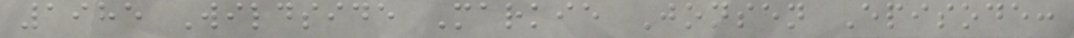1985 Wildside Markie Jonsen Episode:
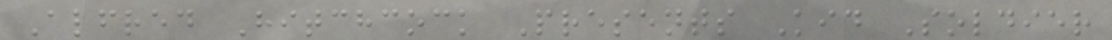Alfred Hitchcock Presents Kid Soldier
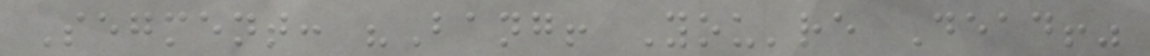Segment: "Bang! You're Dead!"
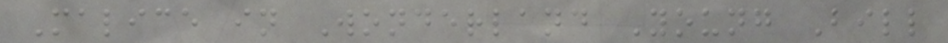Malice in Wonderland Young Bill
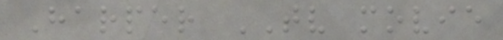Harper TV movie
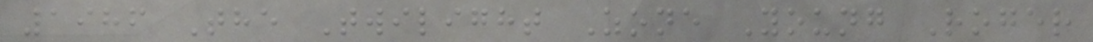1986 The Twilight Zone Young Roger
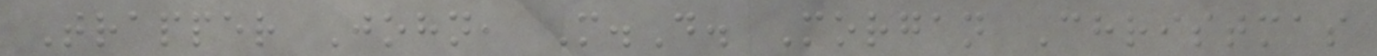Trapper John, M.D. Morgan Christmas
